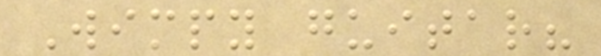Wimpy guitar?
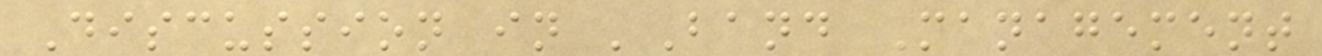Discussion in 'Band Management
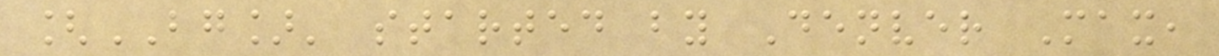[BG]' started by Denver Max,
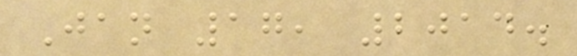Jan 17, 2014.
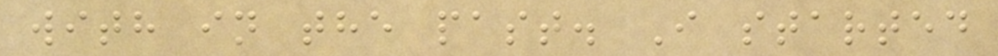with in the past. I started
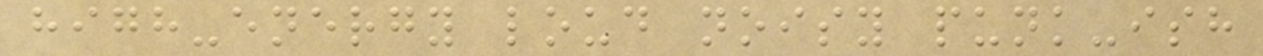high-energy loud noisy punk-ish
